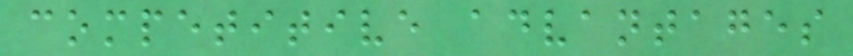competitive advantages
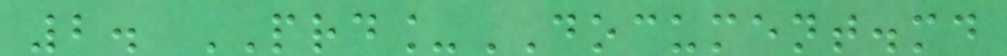2. PRD_DOCUMENT.md
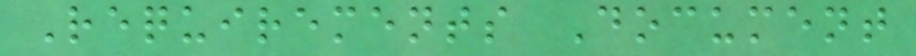Requirements Document
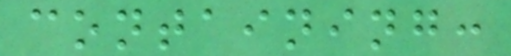containing:
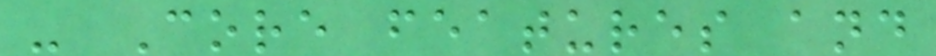- Core features and
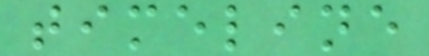timeline
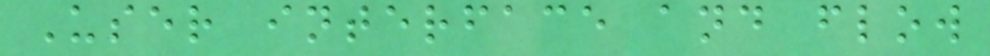User interface and flow
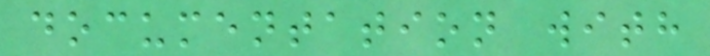documentation with
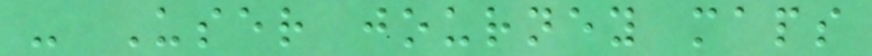- User journey maps
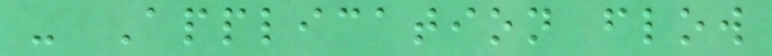- Application flow
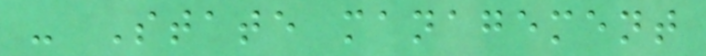- State management
